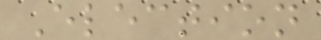Election
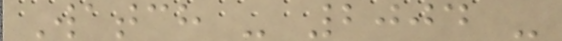Watch - 2004 -
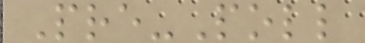Pre-Poll
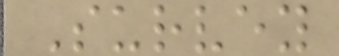Survey
